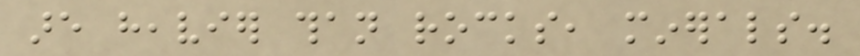are heavier than rocks, minerals.
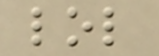lol
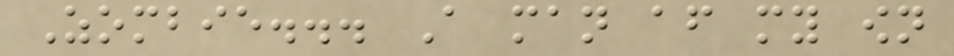Zombie... A man after my own
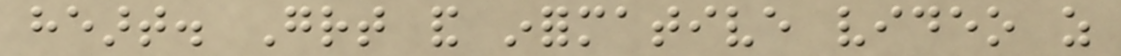heart. Great and informative video as
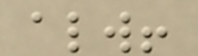always!
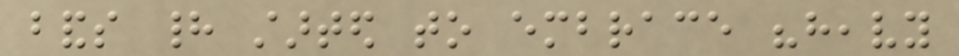bands had started to embrace "heavy
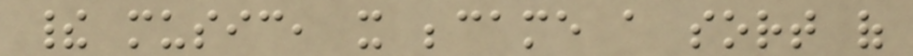their music, it became a sort of
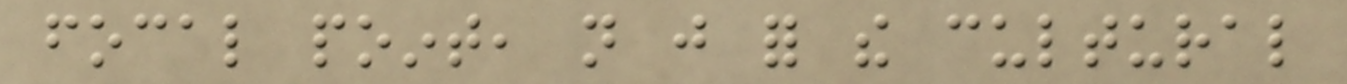focal point, not just for the cultural
